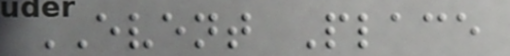EVENT Place
